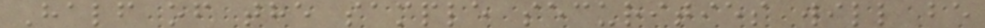Half of the sample securities will be
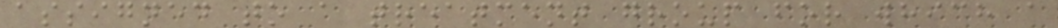assigned to a treatment group for which a
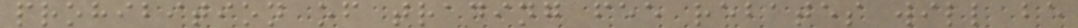prohibition of trading fee rebates will be
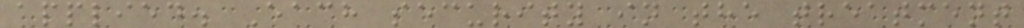applied. Each security in the treatment
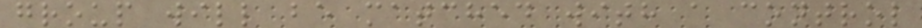group will be matched with a control
